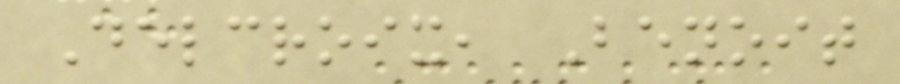Delcroix, Benoit
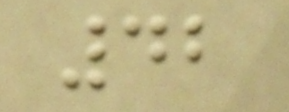42
